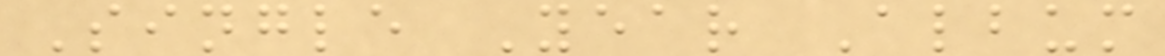Single Year Album
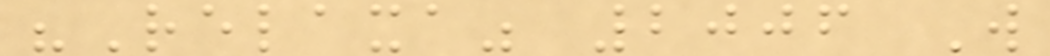"Relaxa" 2006 W
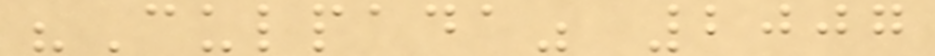"Culpada" 2007
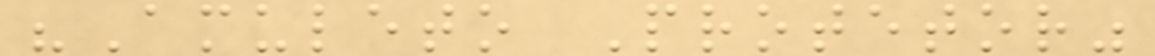"Amuleto Protetor"
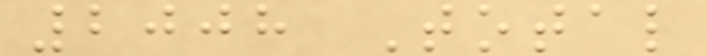2008 Total
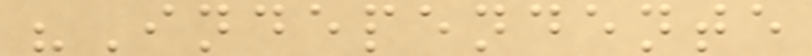"Independente
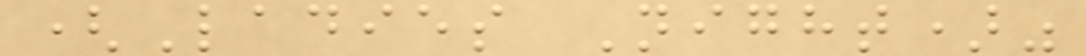(Ladies Night)"
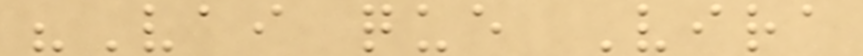"Vai que Vira
